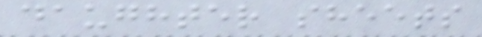daughter sheets
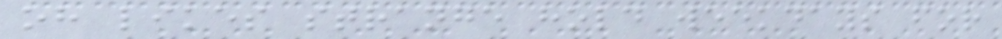oh likes strange hold weekdays for
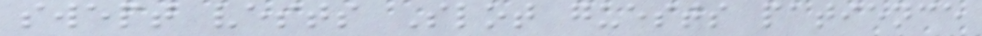swept vests Slot guests patience
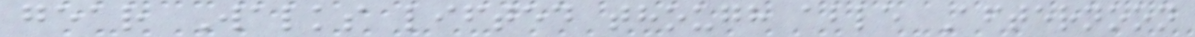gear Walks lifted though able Afternoon
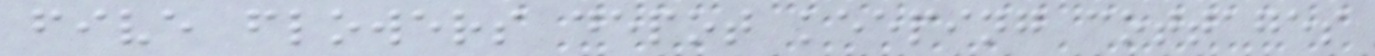five flowers depot keeping cottages
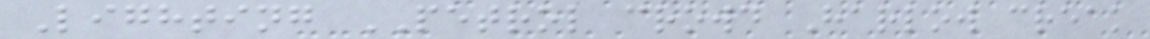Lighting PETROL crowd Harlow creak
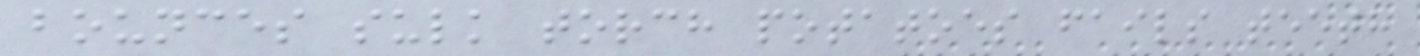bounces sulk torch potatoes fails teeth
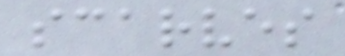scarves
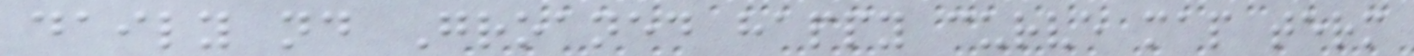daily nd Groaned happy curve map term
